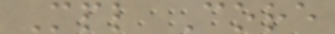Mpl Core
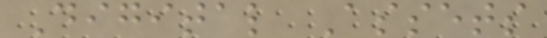Digital Assets
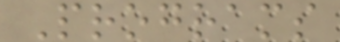Programs
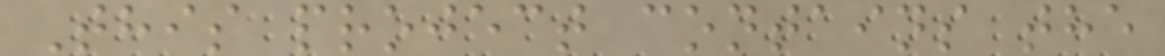This project contains the
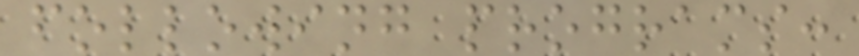following programs:
